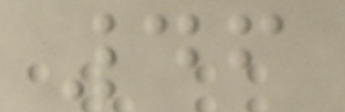46
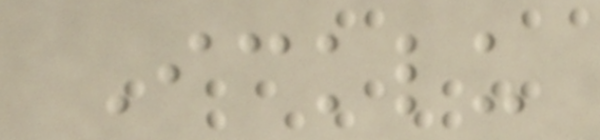Icklu
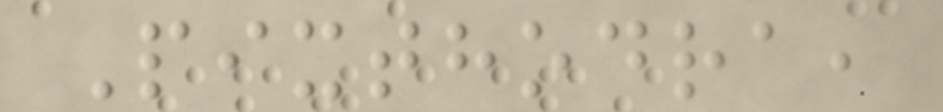Pixthodra,
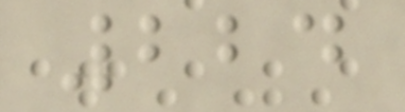224
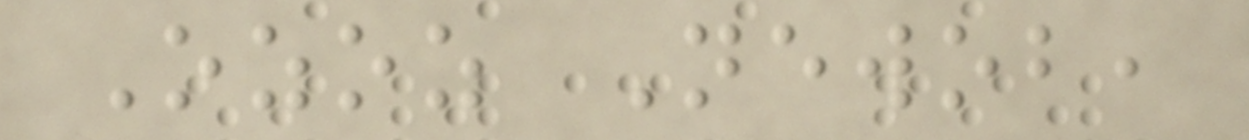Ozoz Newob,
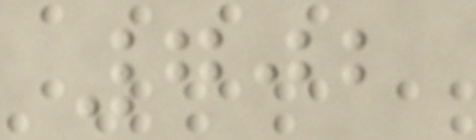702
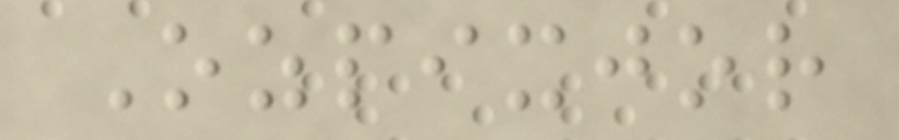Ozpixjor
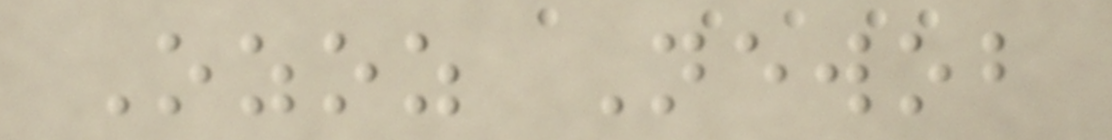Ozoz Newob
